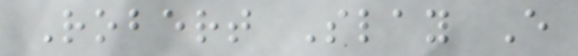Robert Slay E
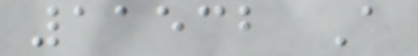11532 A
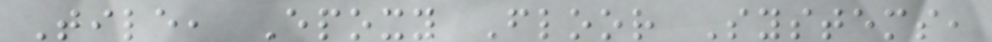Tile, Epoxy Floor Systems,
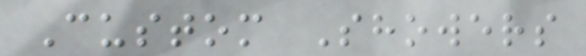Custom Showers
